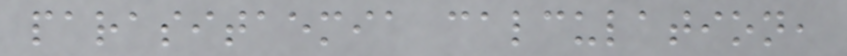parasitaemia calculation,
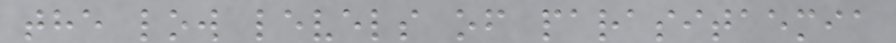the low levels of parasitaemia
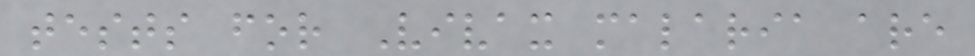tests for Vivax malaria are
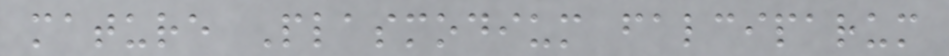mature Plasmodium falciparum
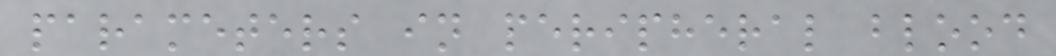parameters in peripheral blood
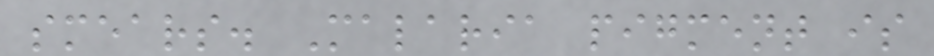smears. Malaria pigment is
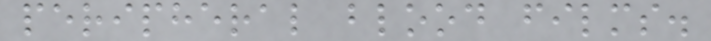peripheral blood films.
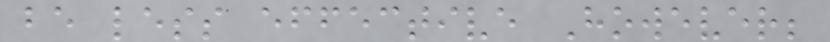be less effective However;
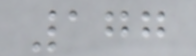177
